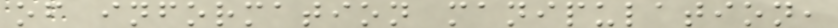of information manipulation,
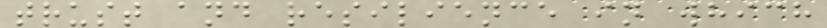trust and resilience in which
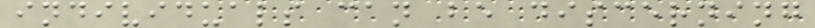individuals can be discerning
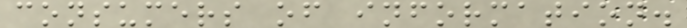consumers of information.
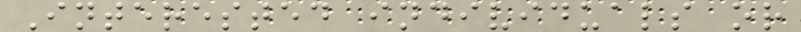Interested individuals or
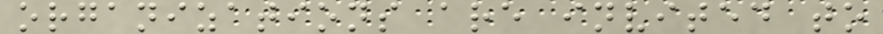organizations are invited to
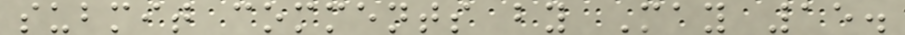submit comments by May 15.
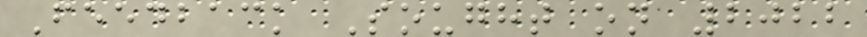Feedback Sought on 2022
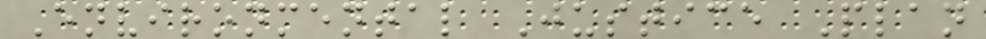Environmental Justice Plan
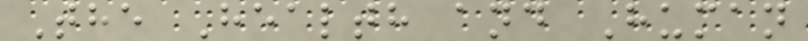The Health and Human
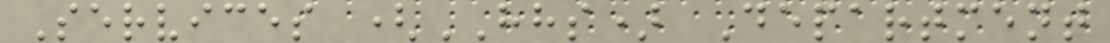Services (HHS) Department
